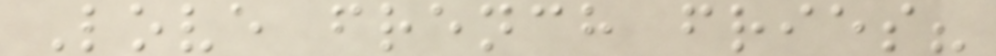Love french fries?
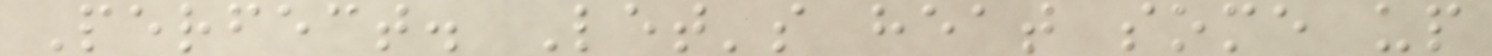Perfect. Let's heat some up
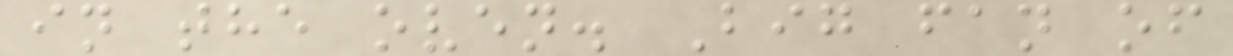in the oven. Big fan of
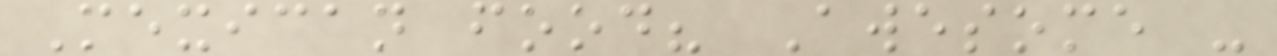Mexican food? Awesome -
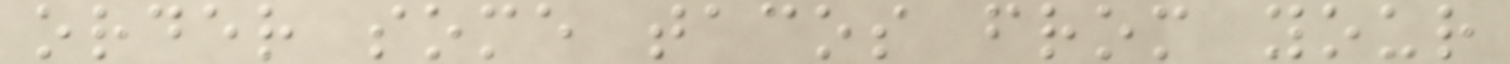order some tacos from your
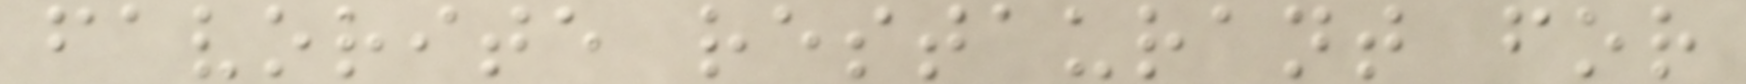favorite restaurant for
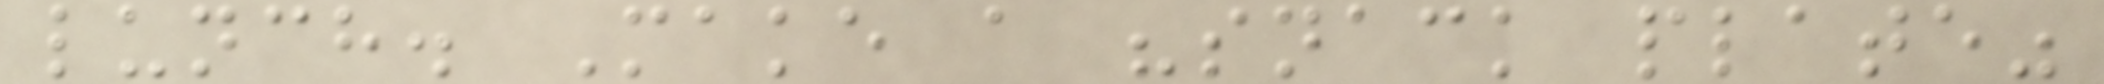lunch. Make a "snack plate"
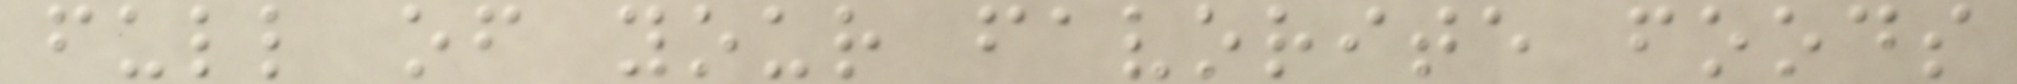full of your favorite foods
